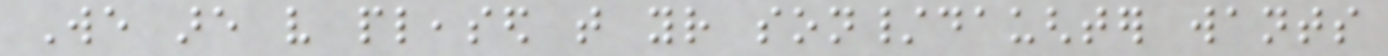We are very pleased that your son/daughter wants
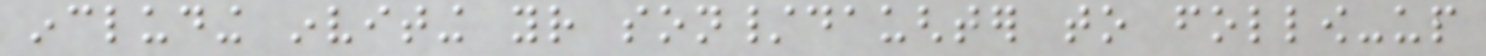including inviting your son/daughter to follow-up
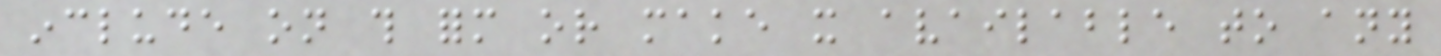include on this form or make it available to any
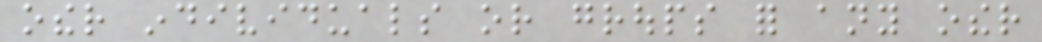other individuals or groups for any other
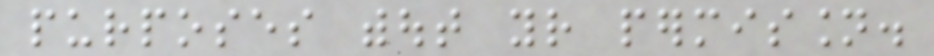purposes without your permission.
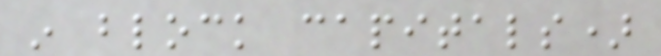in block capitals)
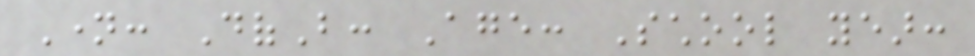Name: DofB: Age: School year:
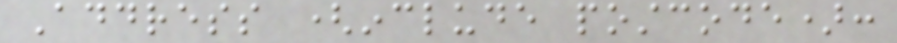Address (include postcode):
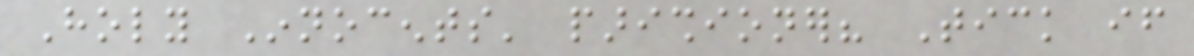Holy Innocents' parishioner? Tick if
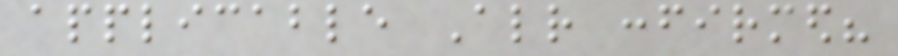applicable Already confirmed?
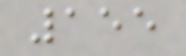155
